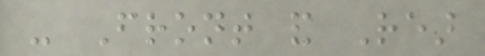- Front and Rear
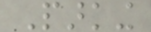Parking
